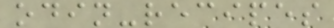odin-recipes
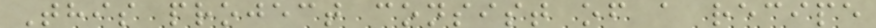This project consist of a recipe
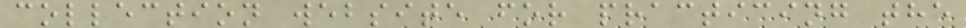collection website for practicing the
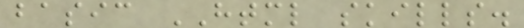basic HTML skills.
